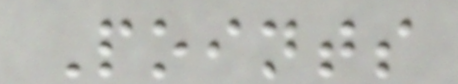Points
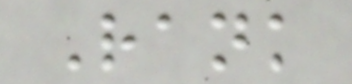Rank
